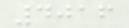4016
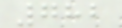782
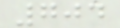704
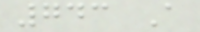743 A
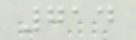714
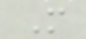M
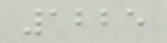1225
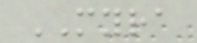MYRA
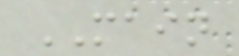MAIN
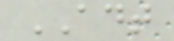ADT
